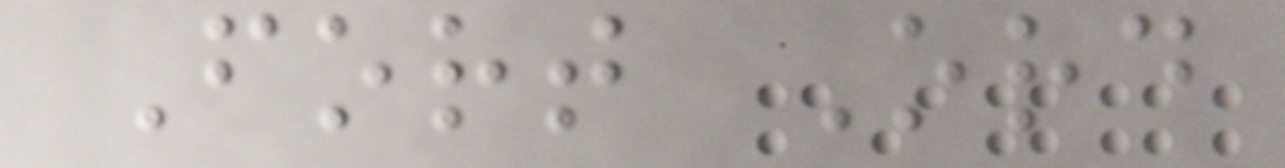Fort Ord
